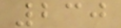230
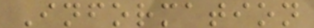Information
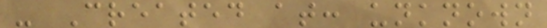- Created at: unknown
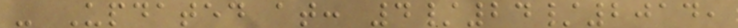- Updated at: 4/24/2014,
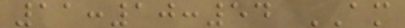11:10:54 AM
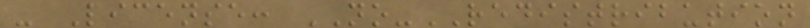- License: NO-REDISTRIBUTION
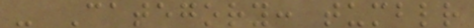- Category: tumblr
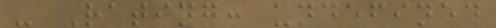- Rating: undefined
